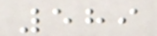589
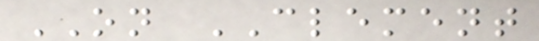ON CLEMENT
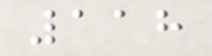118
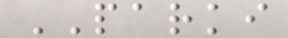PARKI
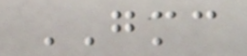GMC
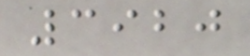3920
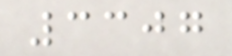3307
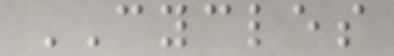CYCLES
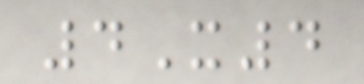4X4
